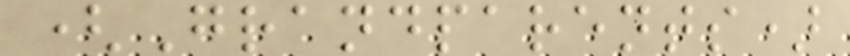(Grandparents)
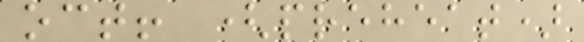oct! (preheat)
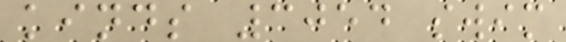kinds 3054 swim
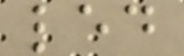led
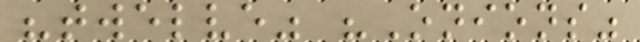"twelve" "Onions"
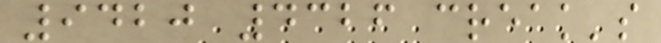9420 4326 creak's
